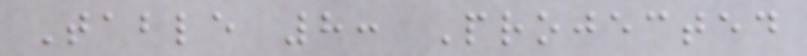Table 8: Projected
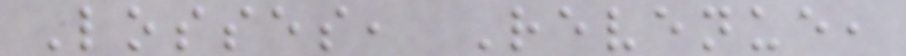Losses, Revenue,
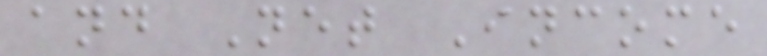and Net Income
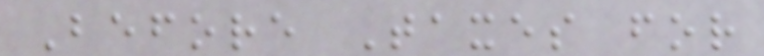Before Taxes for
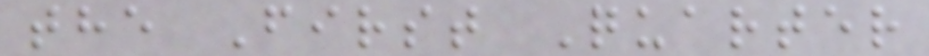the First Quarter
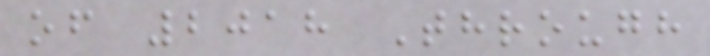of 2018 Through
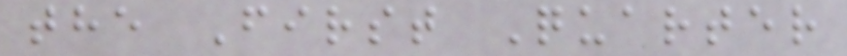the First Quarter
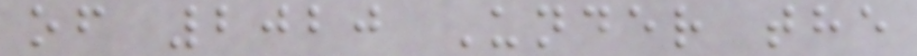of 2020 Under the
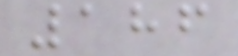186
